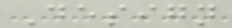Design
